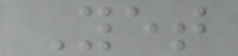Yet
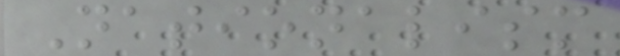Nationalism
